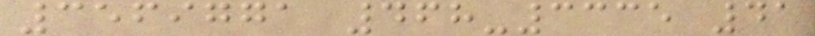3569771 468-3335 41
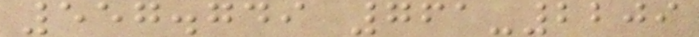557.749 761-2209
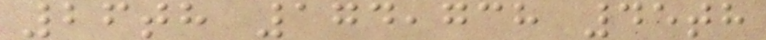26th 174,738 45th
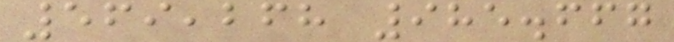569,268 985.667
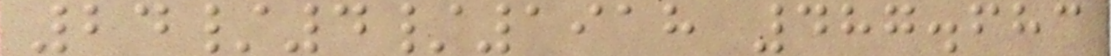24/4/1918 487.683
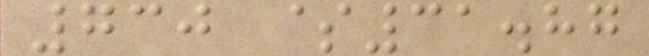730 $31.87
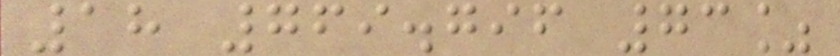18 769.796 73%
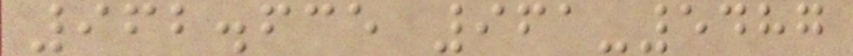962.635 961-5487
